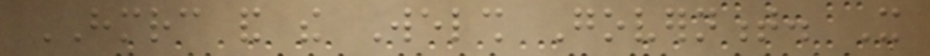HMRC and the Welsh Government. It
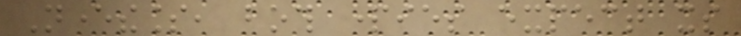Nevertheless, both parties expect its
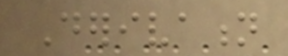Derivation
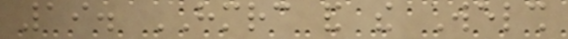19. HMRC and the Welsh
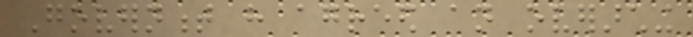Government have agreed an overarching
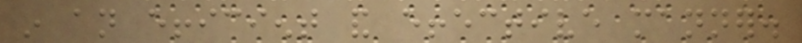in an efficient and effective manner.
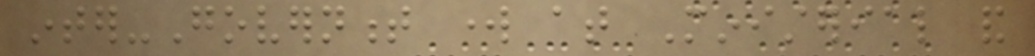inter-Government work at Ministerial and
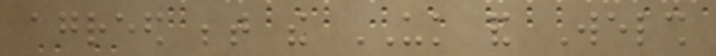agreed between the UK and Welsh
